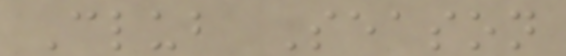Club Season
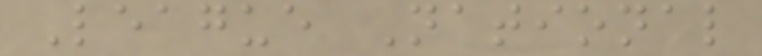League National
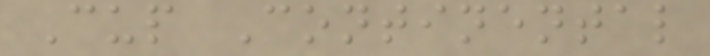Cup Continental
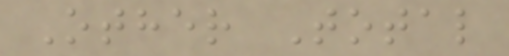Other Total
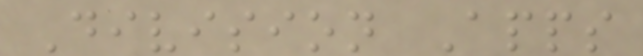Division Apps
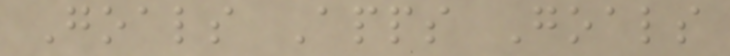Goals Apps Goals
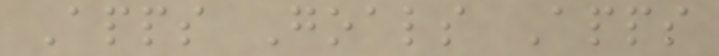Apps Goals Apps
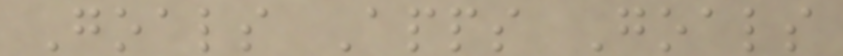Goals Apps Goals
